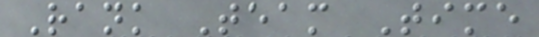Rank Team Time
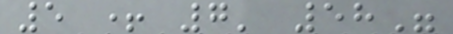5 + 7' 58"
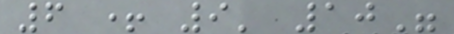6 + 9' 10"
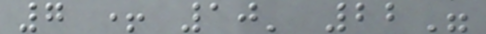7 + 10' 22"
